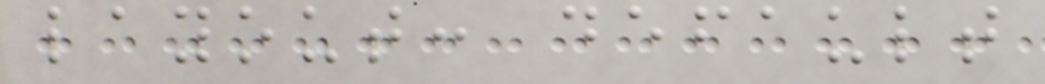layout: default
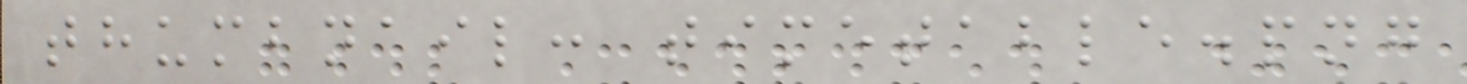thumbnail: timetable.png
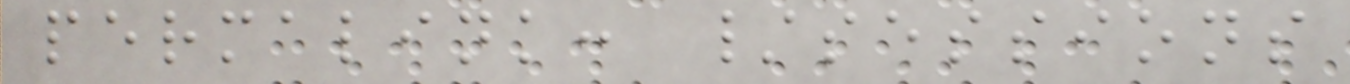permalink: /sessions
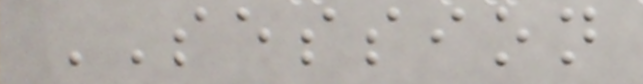SESSION
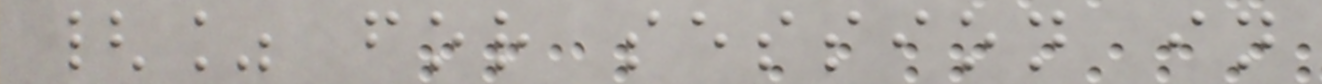{% for session in
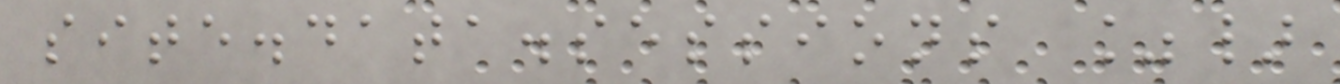site.data.sessions %}
